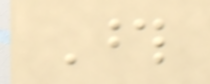Those
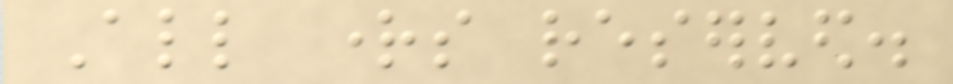All rights reserved.
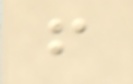from
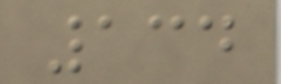134
